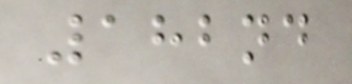182nd
